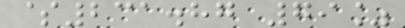$231.87 79%
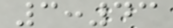3:43
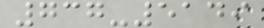737-5149
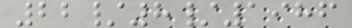22/8/1986
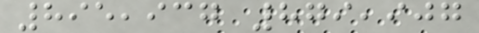895,937 879,907
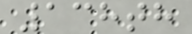138th
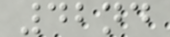42nd
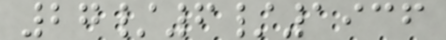27/6/1936
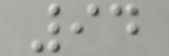94
